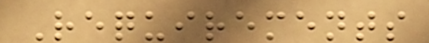Requirements
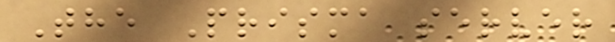The Prisma server
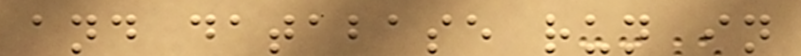and database run in
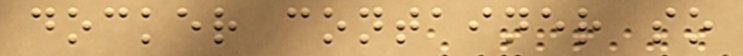docker container so
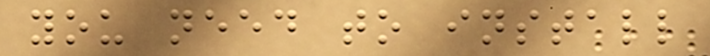you need to install
